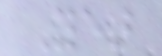Year
